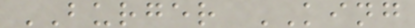BURGER KING
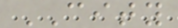CITY
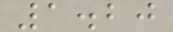1.20
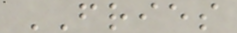FRIES
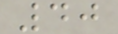40
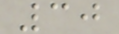30
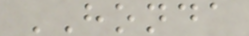HONDA
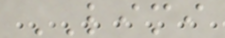LIMI
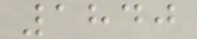1840
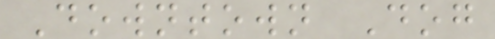Downtown Dog
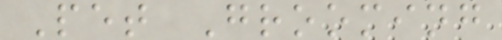Pet Grooming
